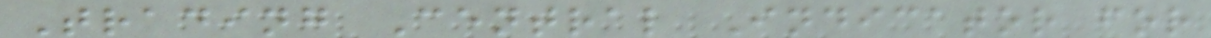Trading Central Indicator for
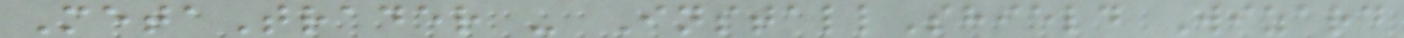MetaTrader - InstallShield Wizard
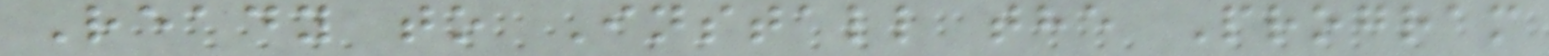Ready to Install the Program
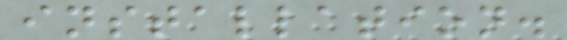installation.
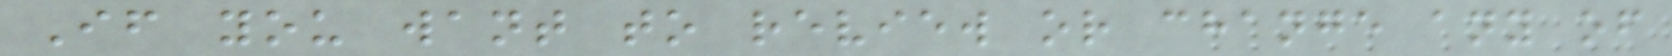If you want to review or change any of
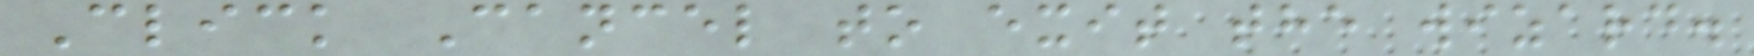Click Cancel to exit the wizard.
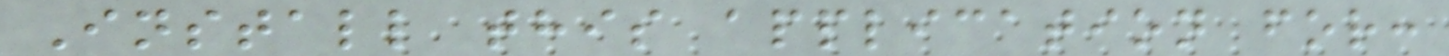Install this application for:
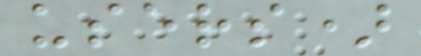users)
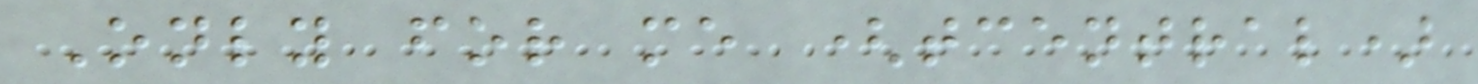Only for me (tcentral)
